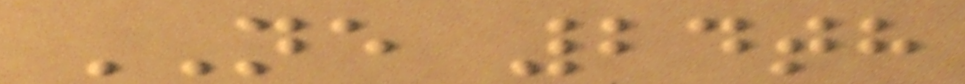NE 24th
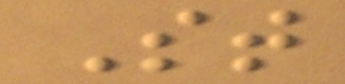St
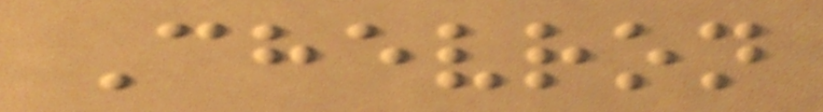Chevron
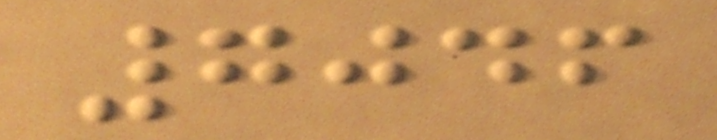7046
